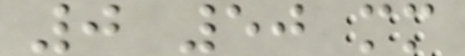0 50 mm
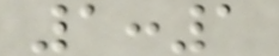1:1
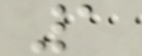1
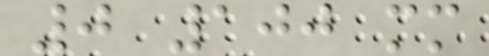0 100 mm
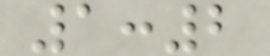1:2
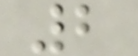2
